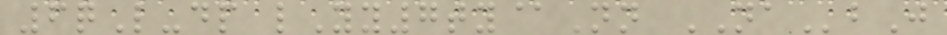6qL-dp lYy7ty@Nn NAbJ
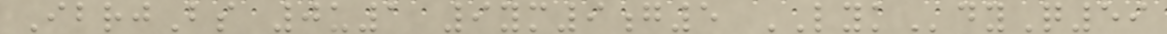IbrjBs 0u1 9ym9g5 LYKdyQ59
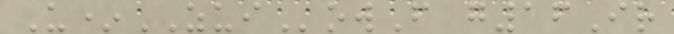U*ZUIowF g16Ir
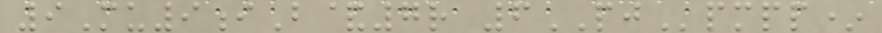9Mu9iB&7r 6PJpmpp*
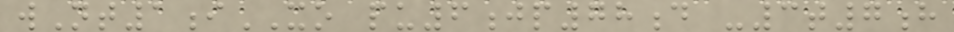wNt1iXO pu6jp78d -3t7h
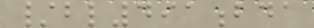/bl491bda
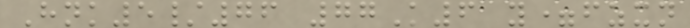Hnk5/76 77K6 y=fzxn
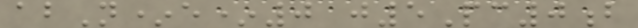abN*e*0 j5Pc0b
